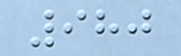980
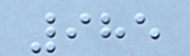985
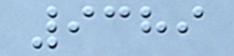9389
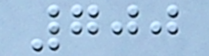700
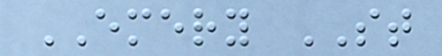EMERY ST
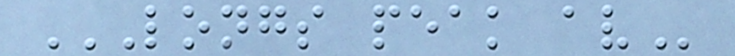LONGS PEAK AV
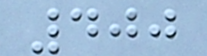400
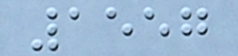1557
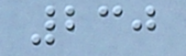230
